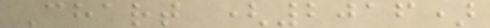Chart (2016)
